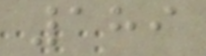189
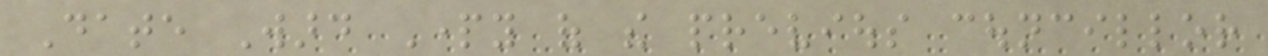Date Ward Party of the previous councillor
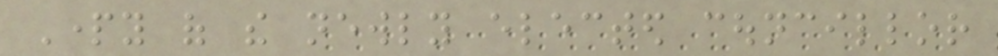Party of the newly elected councillor
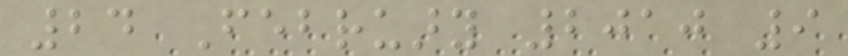24 February 2010 9
